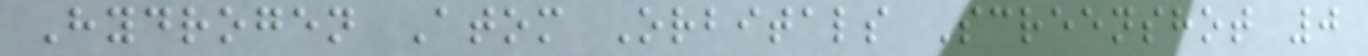Hydrogen Atom Orbitals Screenshot 0
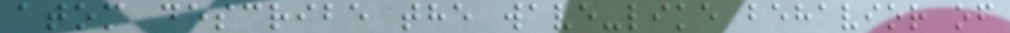atom describe the wave-like behavior of
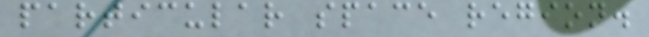particular space region.
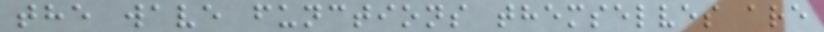the wave functions themselves are
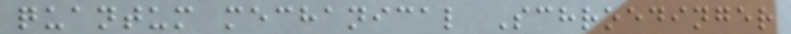quantum mechanical Schroedinger
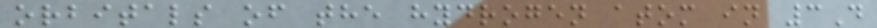orbitals of the hydrogen atom in 3D
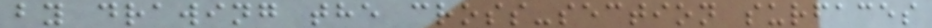by drawing the cross-section surfaces
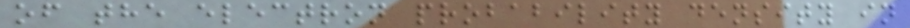of the electron probability density in
